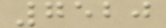7520
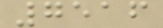7516
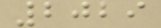2029
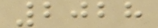2028
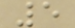5
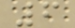6
